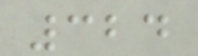324
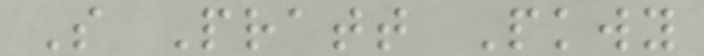S Pratt Pkwy
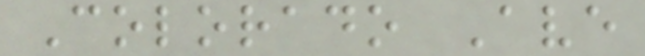Colorado Ave
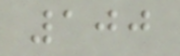100
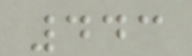443
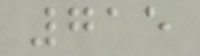715
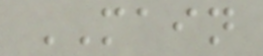MAIN
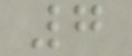7
